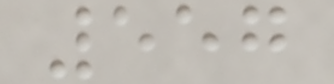557
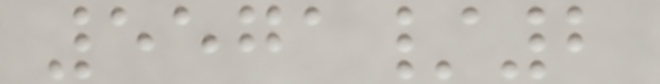5571/2
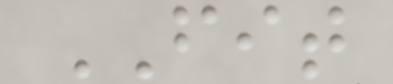FIT
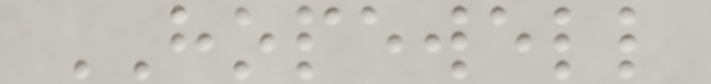HOPEWELL
